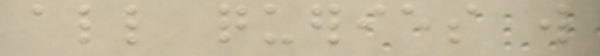all queries will
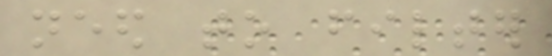need to filter
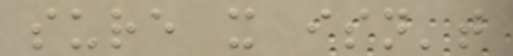sure it isn't
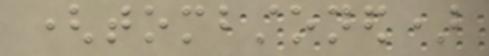(tombstoned)
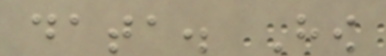data. How
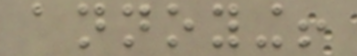annoying!
